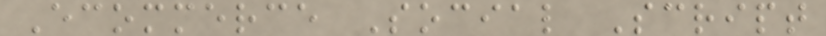Ecommerce Social Script
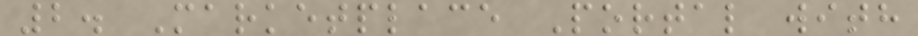2. Marketplace Portal with
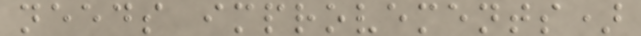needs improvements)
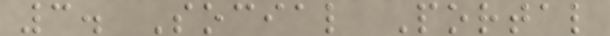3. Social Portal
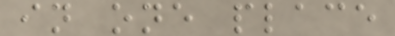in one place
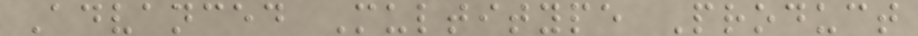Advanced Multitype Product
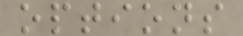options
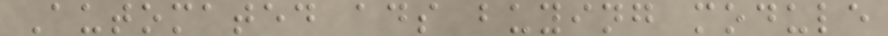Automated ads buying module
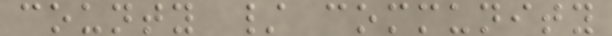county / community
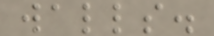walls.
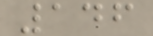146
